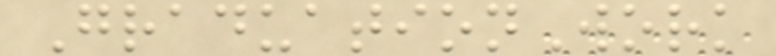GraduationWork
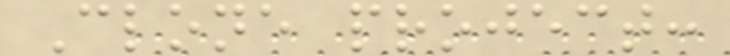Clone project:
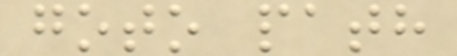goto path
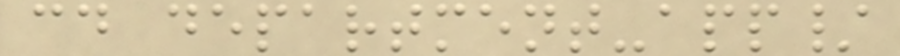cd department-app/
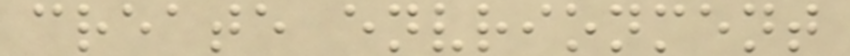create envrionment
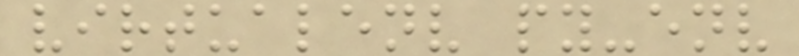virtualenv py-env
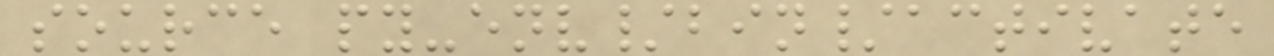source py-env/bin/activate
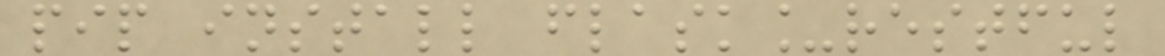pip install flask_restful
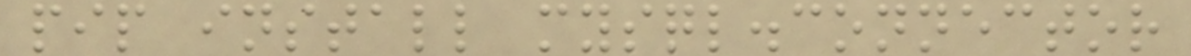pip install mysql.connector
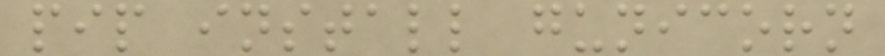pip install gunicorn
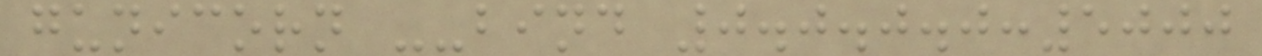gunicorn --bind 0.0.0.0:5000
